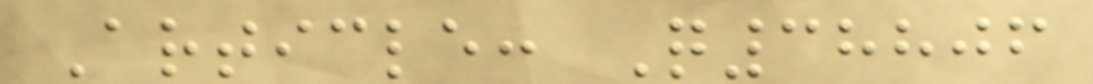Article: Q38806
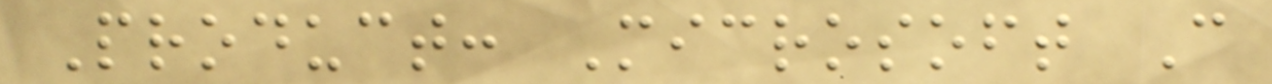Product: Microsoft C
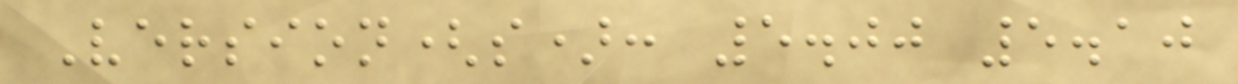Version(s): 5.00 5.10
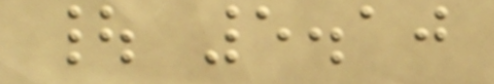| 5.10
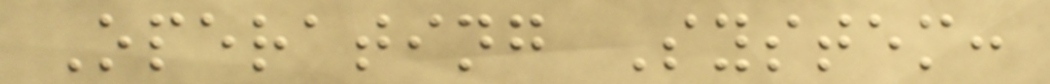Operating System:
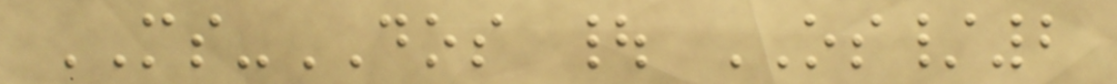MS-DOS | OS/2
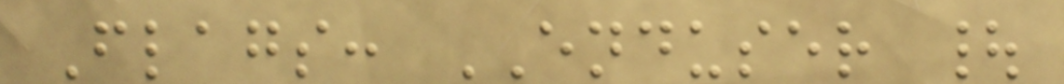Flags: ENDUSER |
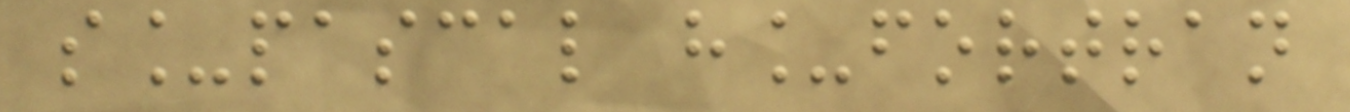s_pascal h_fortran
